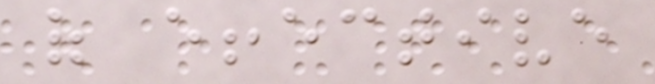of effective
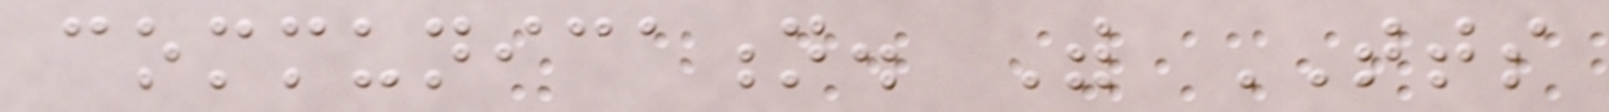communication. With TTS
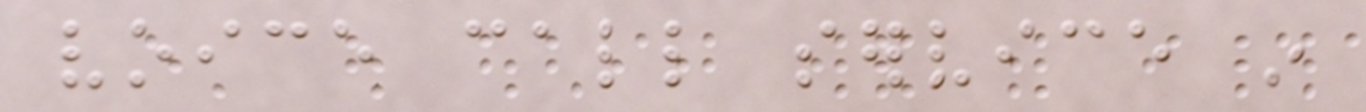voice call service in
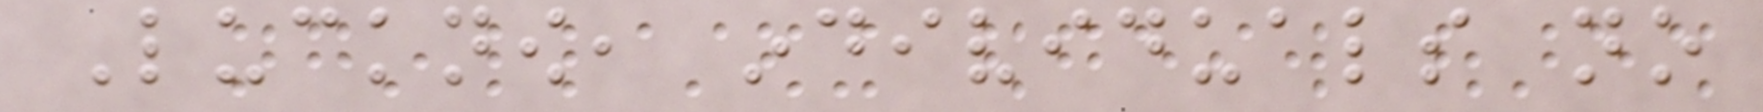Lucknow, individuals no
